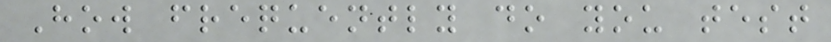How frequently do you test
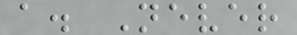a. Never
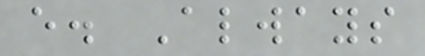e. Always
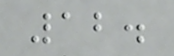12.
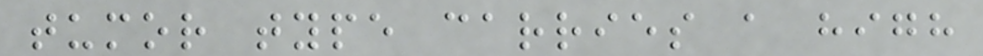tumor type carries a high
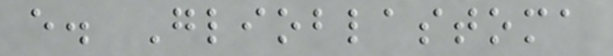e. Glioblastoma
